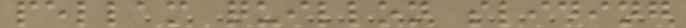pellam quillon sliding
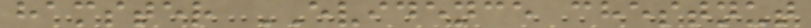hamster EVIDENCE chestnut
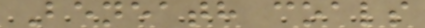Beneath coals
